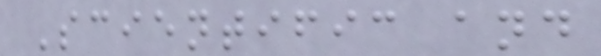Scientific and
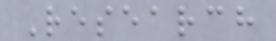Research
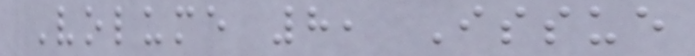Volume 8, Issue
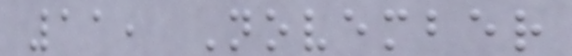11, November
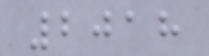2018
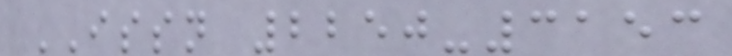ISSN 2250-3153
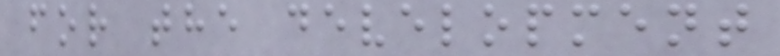for the development
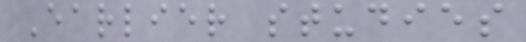Earlier studies
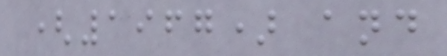(1967) and
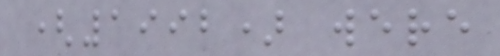(1992) were
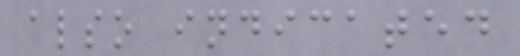also indicated
